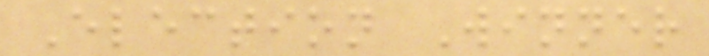Election Winner
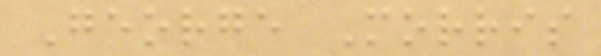George Morris
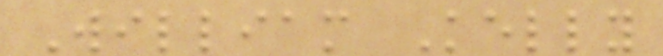William Kelly
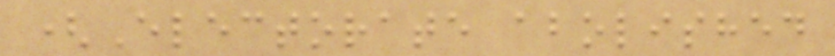(Electorate abolished
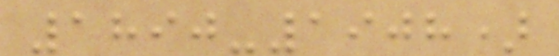1890-1908)
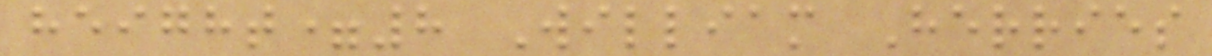height=8 William Herries
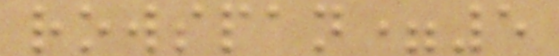rowspan=5
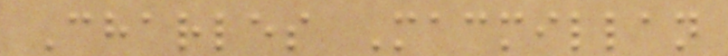Charles Macmillan
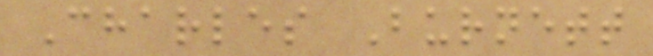Charles Burnett
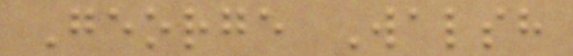George Walsh
